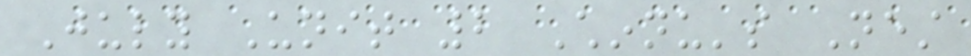July Unit 2 Chinnu's Nest
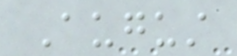August
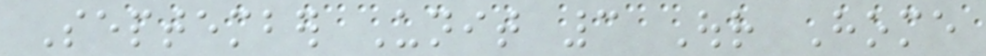September Unit 3 Our Home
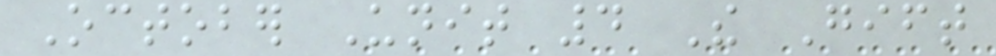October Unit 4 The Gift
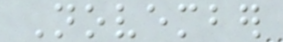November
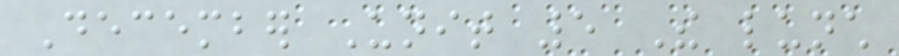December Unit 5 The lunch
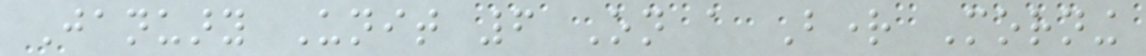January Unit 6 On a Bright Morning
